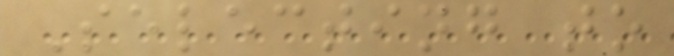Selecting to
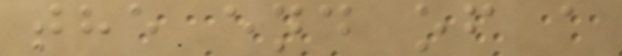the end of a
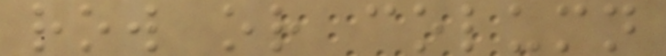row or column
